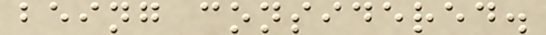being considered.
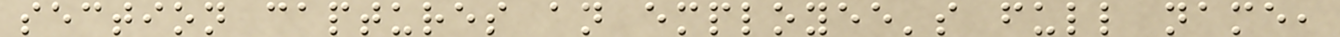section captures an employee's full name,
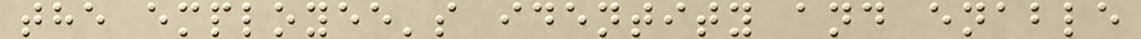the employee's identity and enable
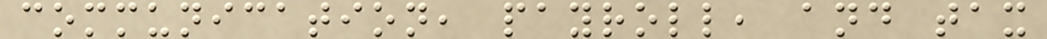communication, payroll, and tax
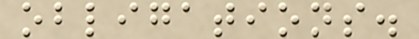obligations.
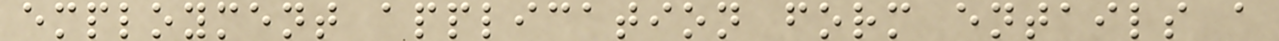employment application form entails a
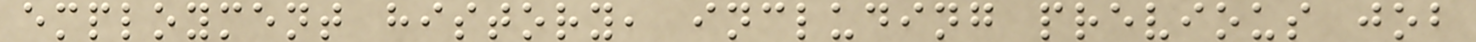employment history, including previous job
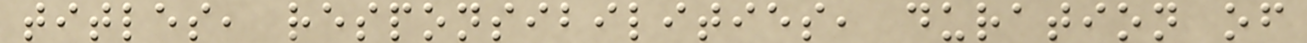titles, responsibilities, duration of
